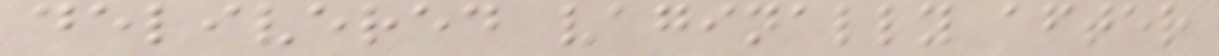delivered vaginally after
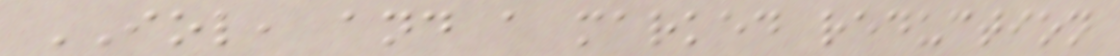IOL, and a marked reduction
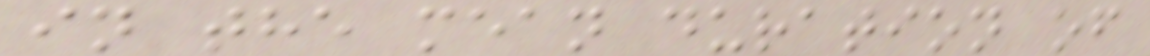in the mean duration of
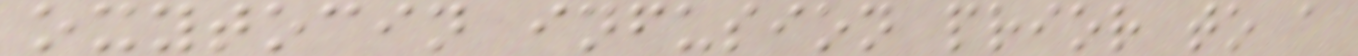oxytocin infusion prior to a
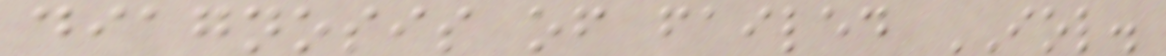diagnosis of failed IOL.
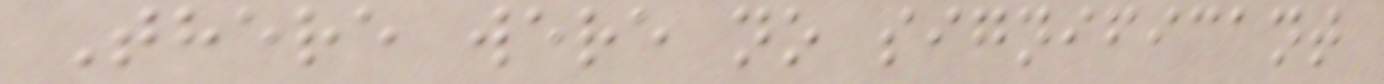There were no significant
